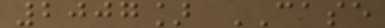2007] CASE
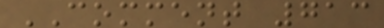COMMENT 713
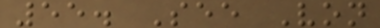55. See Von
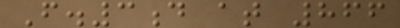F.3d at 866
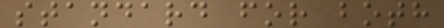standard for both
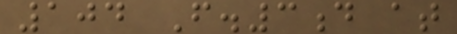104 F.3d at
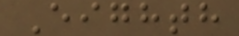Eighth
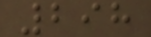298
